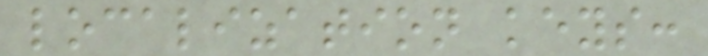localization keys:
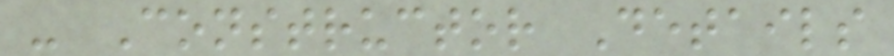- Constructor Details
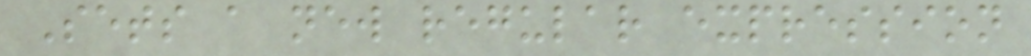Sets a new regular expression
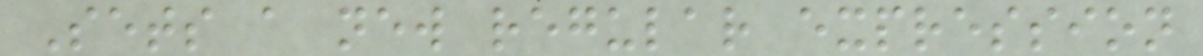Sets a new regular expression
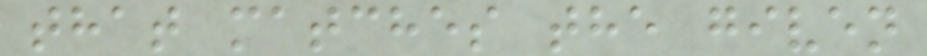that matches the given
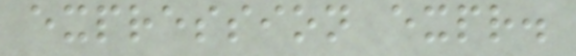expression expr.
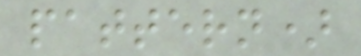pattern)
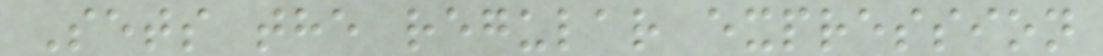Sets the regular expression
